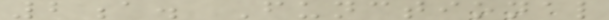2a. Functional
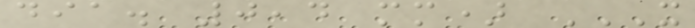dia. 0,4 mm) X
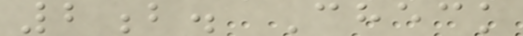2b. Check
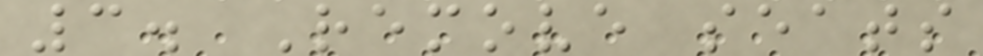3. Remove seats
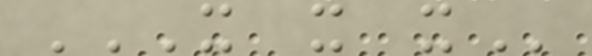X X X
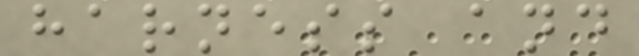harness and
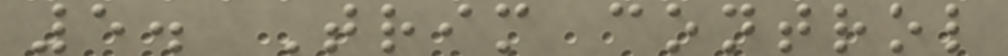5. Trim control
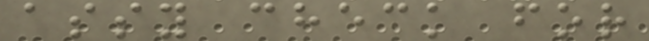assy check for
